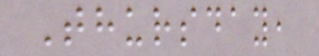Thursday,
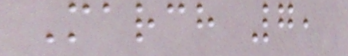March 7,
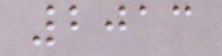2013
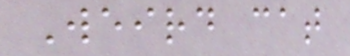Weird cat
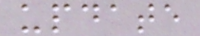update
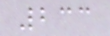233
